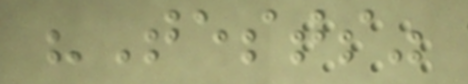"Tests"
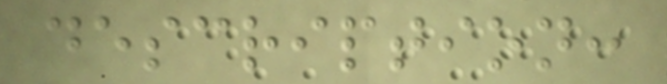description:
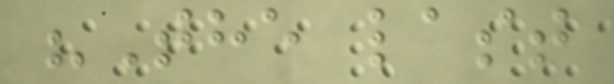"The last
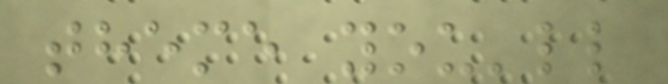theme you'll
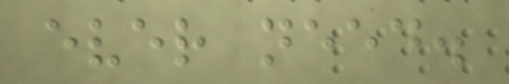ever need.
